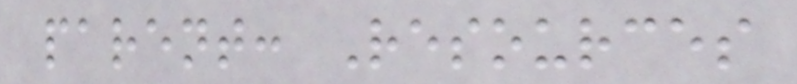parent: Resources
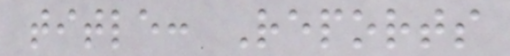title: Reports
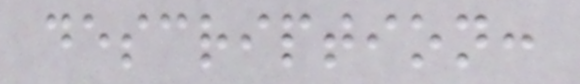description:
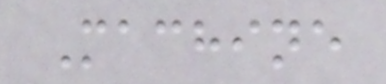Machine
